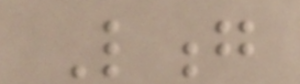Long
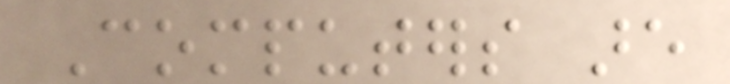Computers are
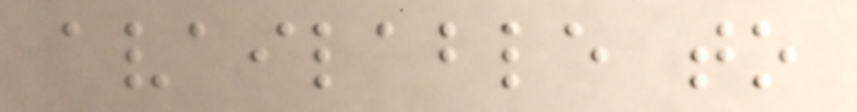available to
